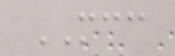MCC
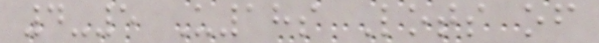4-5 U18s Lots of
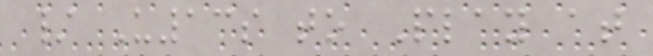/ U13s to Play at
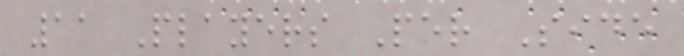11 Players Per Side
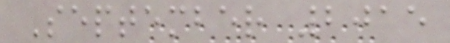September 2015
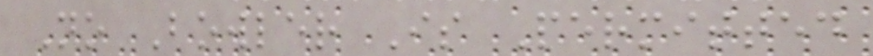No Bowler Is Permitted
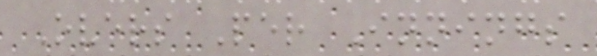Overs Per Innings
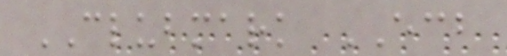CLUBMARK ECB
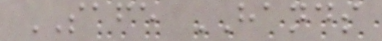SAFE HANDS
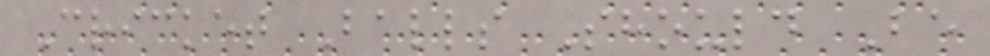Cricket Balls Should Be
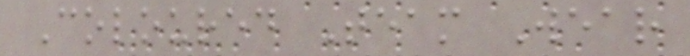Coloured Team Wear
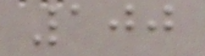100
